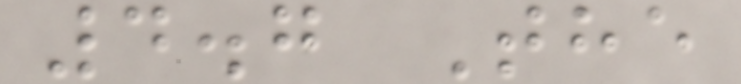4.7 The
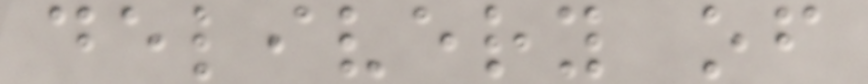delivery of
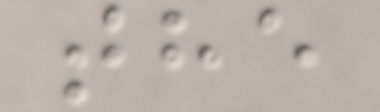the
